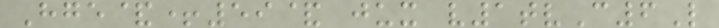Hge&+59& jux v1tvC6L
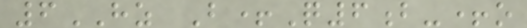6HZ B+Q6b-+o
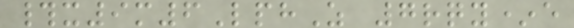#x9m6LphZ 7rqy*e
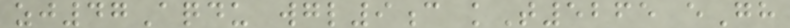zj47Aqdu wgl9c kT5265 eGh
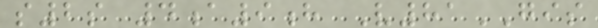s2s 4a9h V81GIS
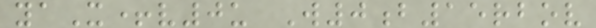yaX+v0u W0b15rbov
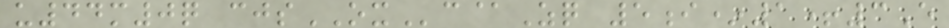u44m0q cjsOXc@Zq 5i*1+3E
